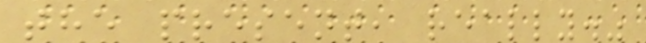the present, really."
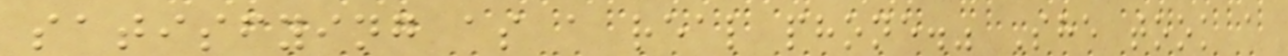satisfying as a real phone." She took a
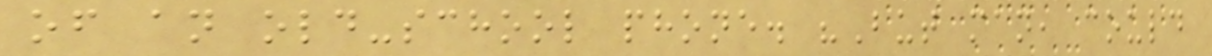of an old-school phone. "But man, could
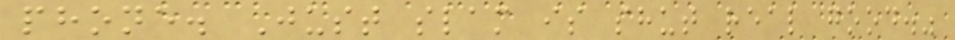phone. Just slam is shut real good."
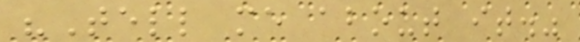"Tell me about it."
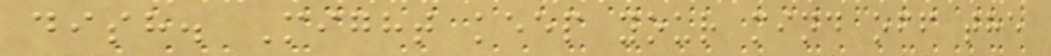dish. Might keep your mind off the
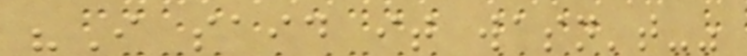"I said it wasn't-"
